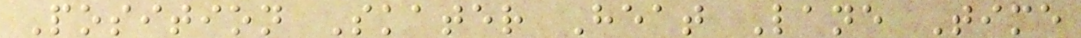Position Skater Heat Lane Time
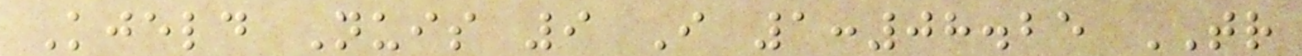Kjeld Nuis 9 I 1:08.25 TR
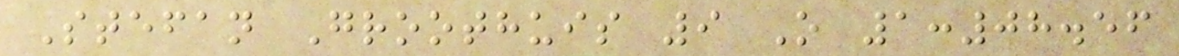Stefan Groothuis 9 O 1:08.56
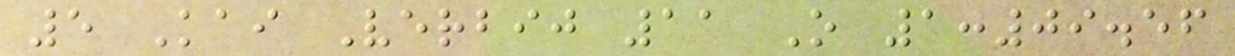5 Kai Verbij 11 O 1:09.56
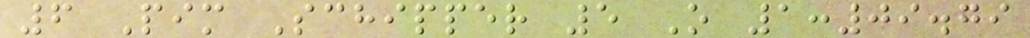6 Pim Schipper 5 O 1:09.79
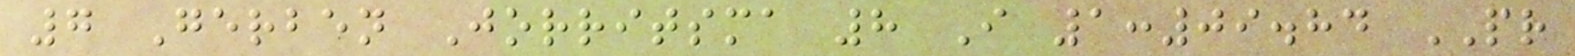7 Gerben Jorritsma 8 I 1:09.84 PR
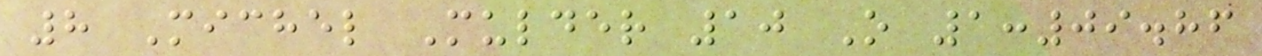8 Michel Mulder 10 O 1:09.86
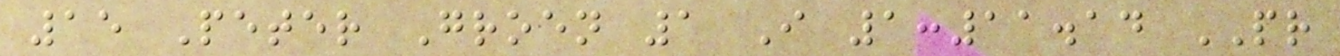15 Peter Groen 1 I 1:11.14 PR
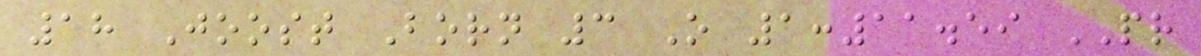18 Joost Born 3 O 1:11.59 PR
